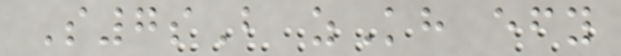S7sB zKh efy
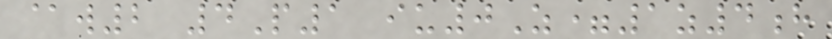@w2 4P1 iu0Z=1z4h
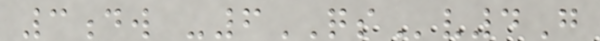3dw -6QSv4G
